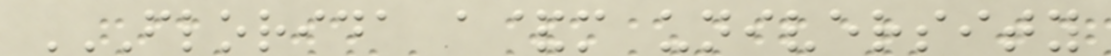FLORIDA A&M UNIVERSITY
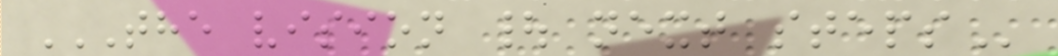THE VISION | NEXT STEPS
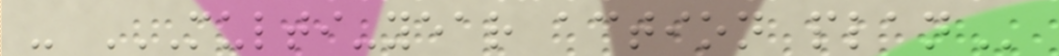- MULTI-YEAR ACTION PLAN
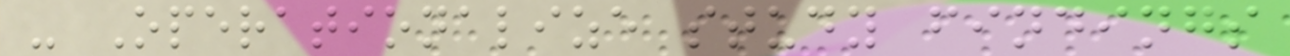- Operationalize study findings
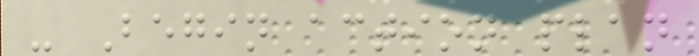- Begin action plan
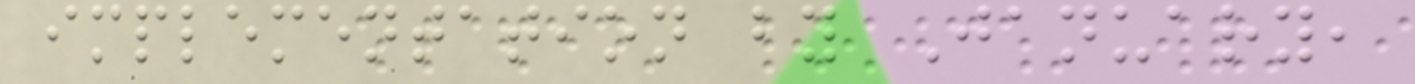implementation by January,
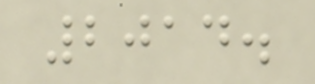2014.
